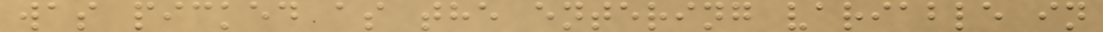was picked as the entering variable in
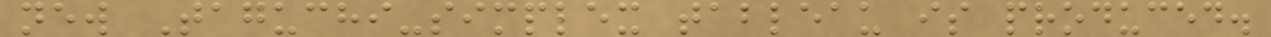new Taguchi-simplex tableau is produced.
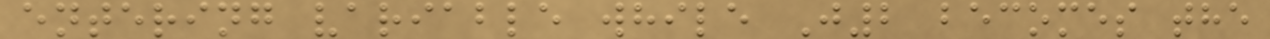entering variable while J2 becomes the
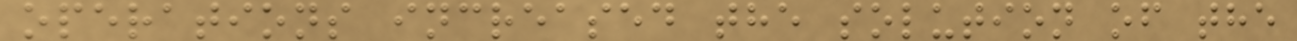operations increased the solution of the
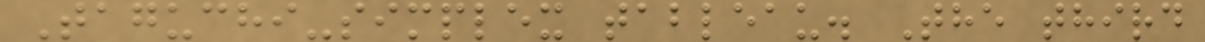Taguchi-simplex tableau. The third
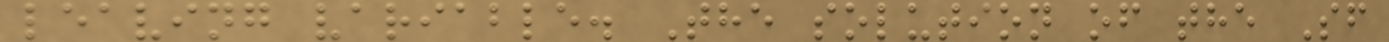leaving variable. The solution of the Sf
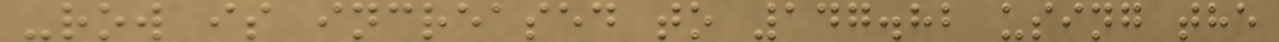-row is increased to 147.82 using the
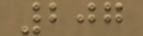207
